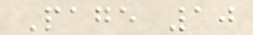Page 10
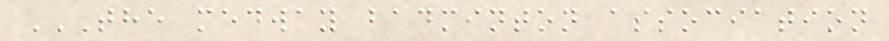THE MEDWAY BADMINTON ASSOCIATION
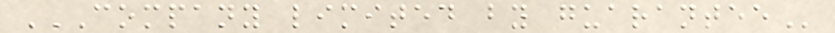COMPANY LIMITED BY GUARANTEE
